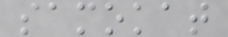samokat
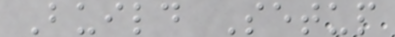Build Setup
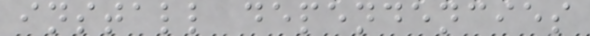install dependencies
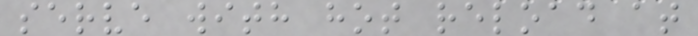serve with hot reload at
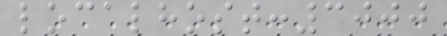localhost:3000
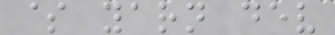$ yarn dev
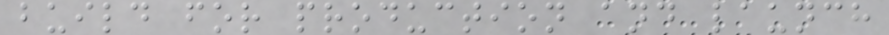build for production and launch
